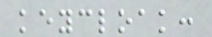keycloak:
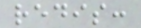redis:
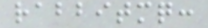rabbitmq:
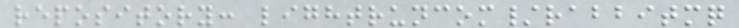repository: lightruncom/rabbitmq
